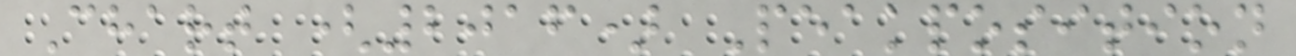Chart (2016) Peakposition
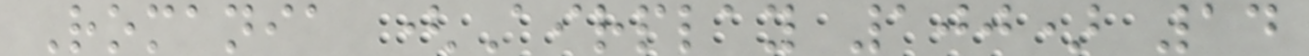Romania (Airplay 100) 14
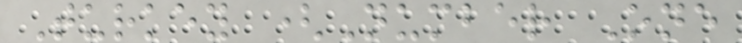Turkey (Number One
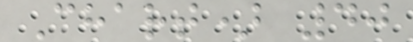Chart) 40
